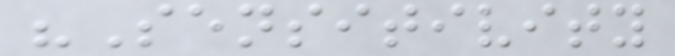"Sensitivity
